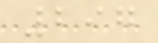297
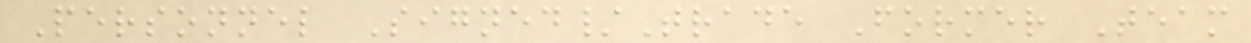Personnel Signed/Trade Former Team
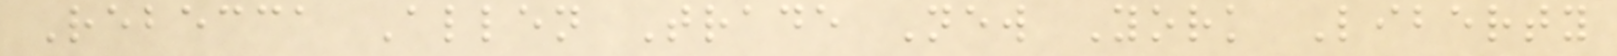Rebecca Allen Trade New York Liberty
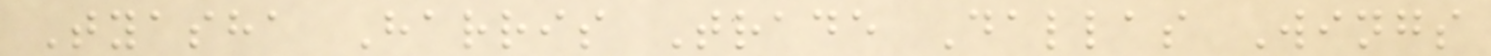Tyasha Harris Trade Dallas Wings
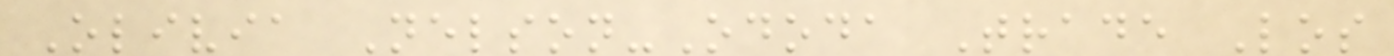Olivia Nelson-Ododa Trade Los
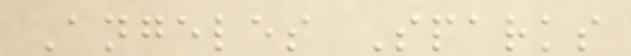Angeles Sparks
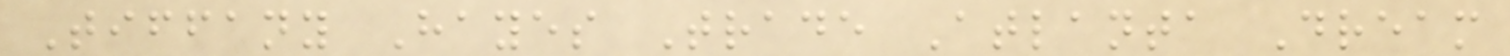Tiffany Hayes Trade Atlanta Dream
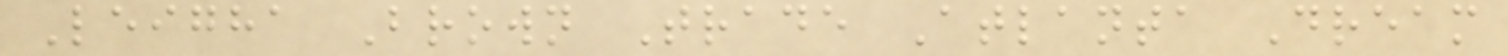Leigha Brown Trade Atlanta Dream
